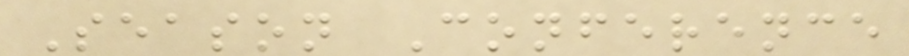Season Conference
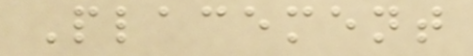Placement
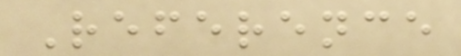Reference
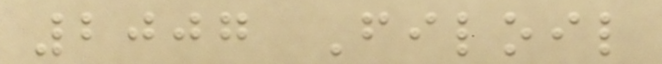2007 Filoil
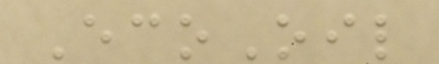EcoOil
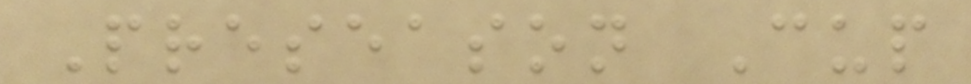Preseason Cup
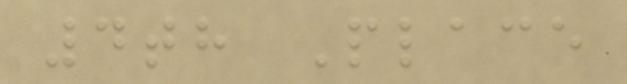4th Place
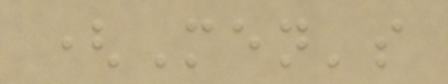(Men's
